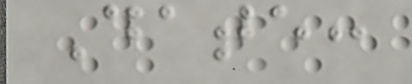Date:
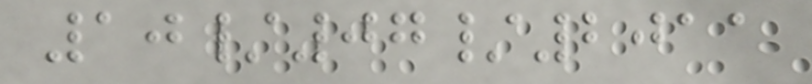10/07/2011
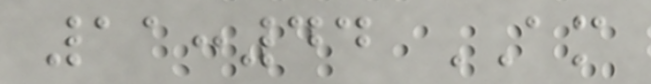11:44 AM
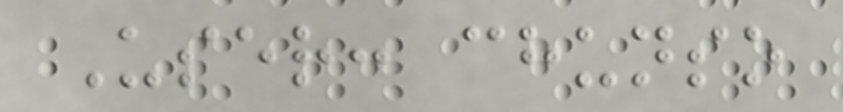User: chunso
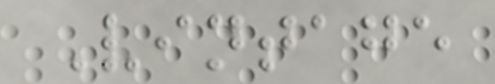Vintage
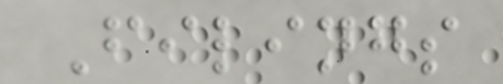Filings
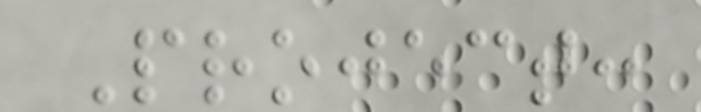Project:
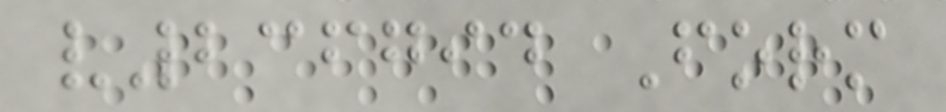v236794 Form
